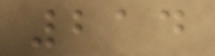214
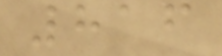816
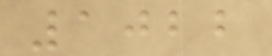1022
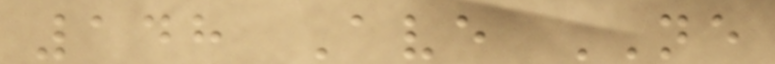148 Ave NE
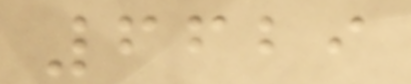6629
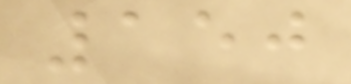150
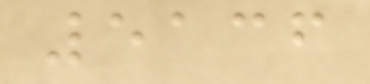5136
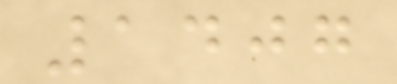1407
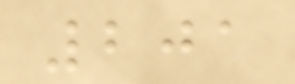201
